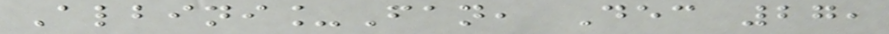Albini_Fan, Dec 27,
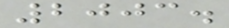2003.
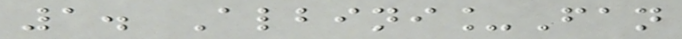1. Albini_Fan
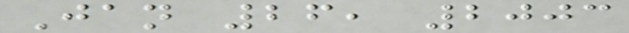Jan 26, 2003
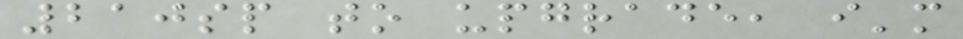210sp to upgrade, i'm
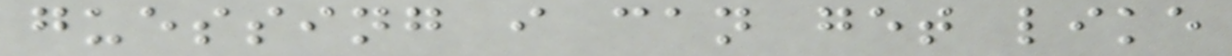guessing i can get like
